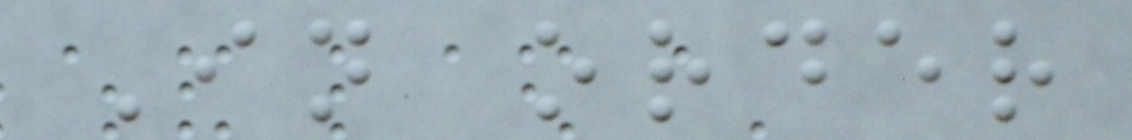In order
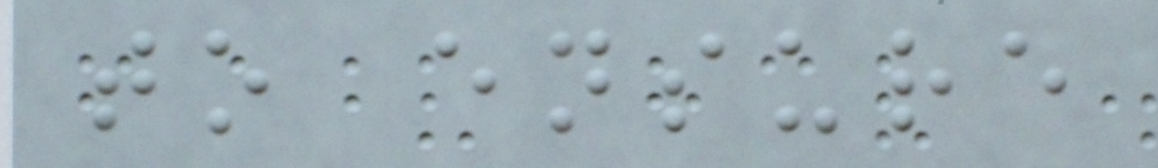to ensure
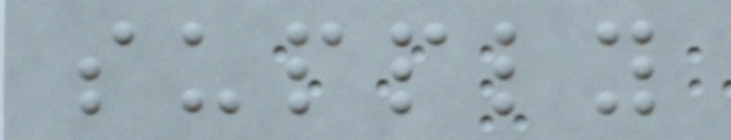supply
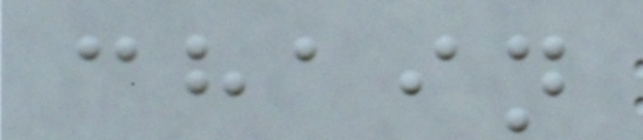chain
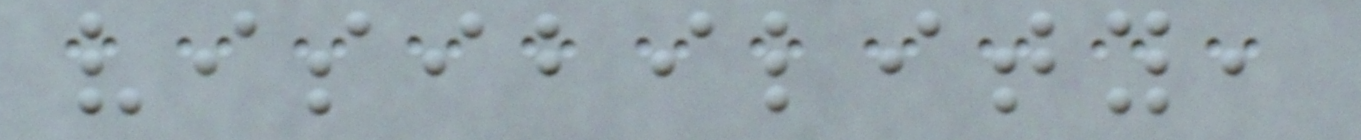visibility,
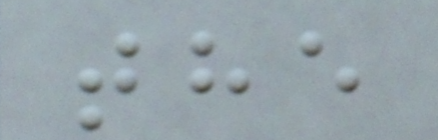the
